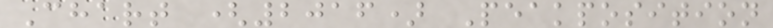Chart (2016) Peakposition
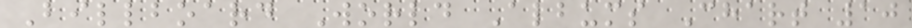Billboard World Albums Chart 10
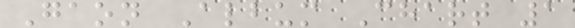Gaon Album Chart 1
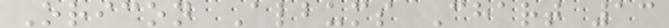Oricon Albums Chart 13
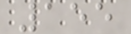155
